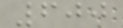600
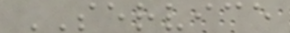SERVICE
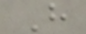H
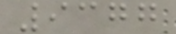9377
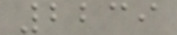2239
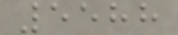5588
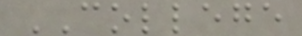COLLEGE
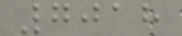7018
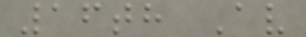16th Av
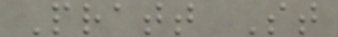Pratt St
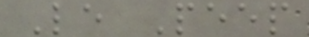Le Peep
